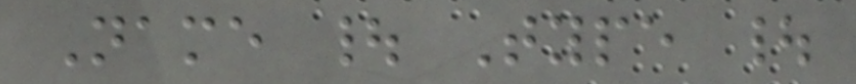Name | Type |
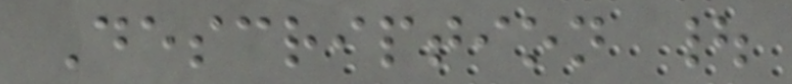Description |
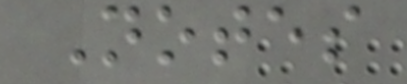Notes
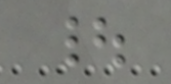|
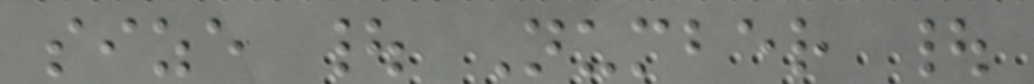size | Number |
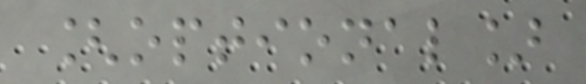[optional]
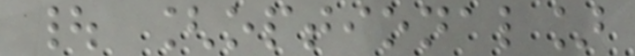| [optional]
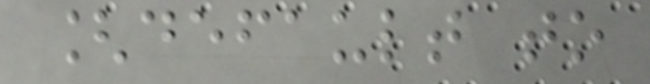[default to
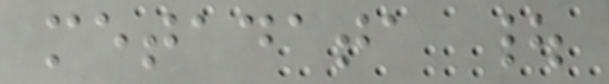metadata |
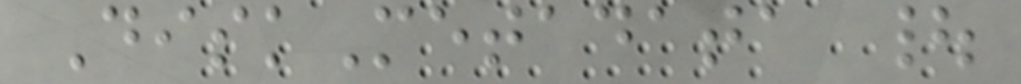DiskMetadata |
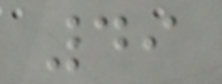49
